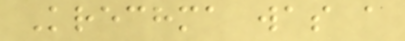Krechma was a
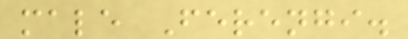male Ferengi.
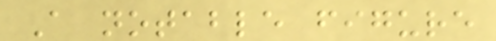A notable figure
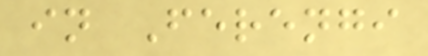in Ferengi
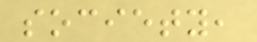society,
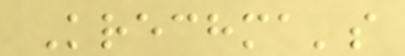Krechma's
